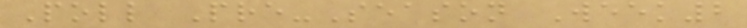Poll Pre-Season Week2
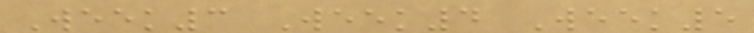Week3 Week4 Week5
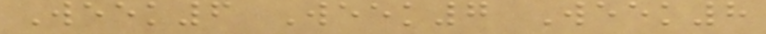Week6 Week7 Week8
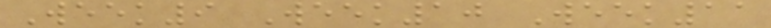Week9 Week10 Week11
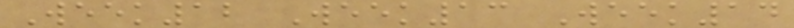Week12 Week13 Week14
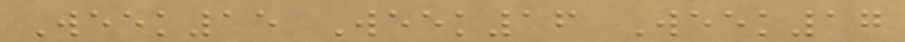Week15 Week16 Week17
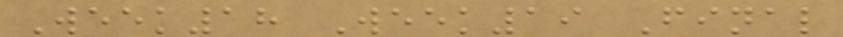Week18 Week19 Final
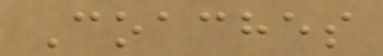Coaches
